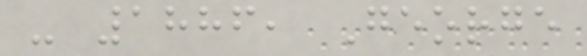- 1886, George
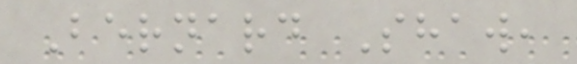Bernard Shaw,
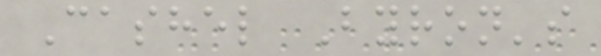Cashel Byron's
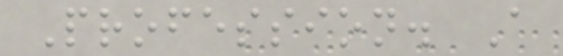Profession. A
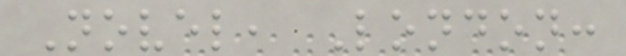Novel, London:
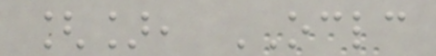[], OCLC
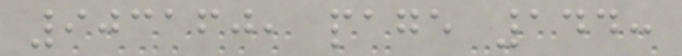903160, page 144:
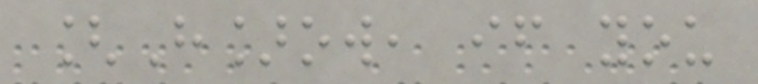[H]ow, if you
